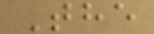The
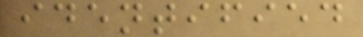identified
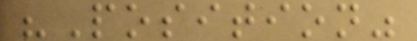"Position"
